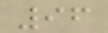96
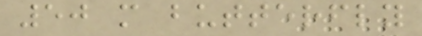50 m butterfly
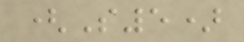(S5)
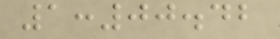1:00.42
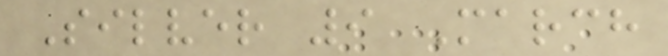Silver 9 March
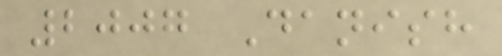2007 Danish
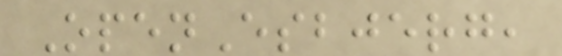OpenEsbjerg,
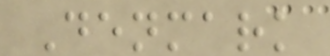Denmark
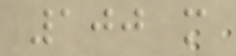100 m
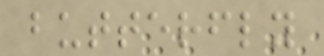butterfly
